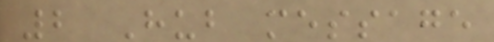2 Hub message
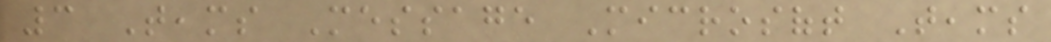3 Teams Message Microsoft Teams
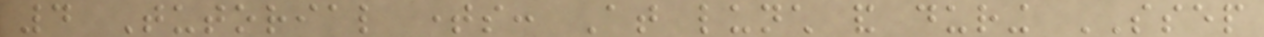4 Tutorial times: At lunch and during SSEP
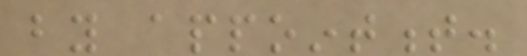by appointment.
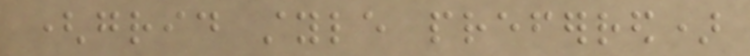(grid style preferred)
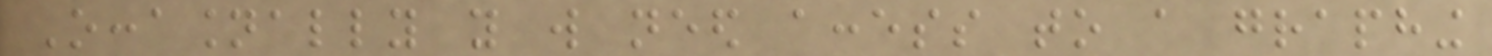Occasionally you will need access to a graphing
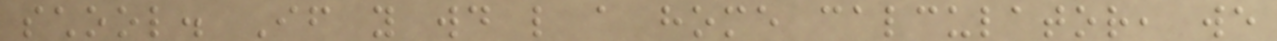school. If you would like a home calculator, we
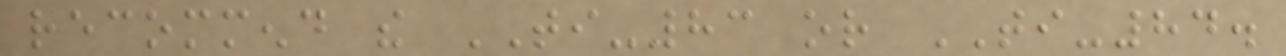recommend the TI-83 or TI-84.
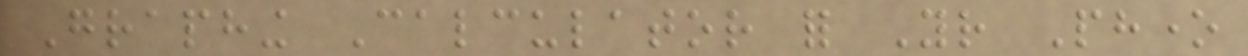Graphing Calculator for Your Phone
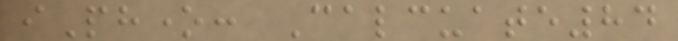iPhone: Calcuate84
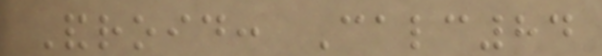Android: Calc84
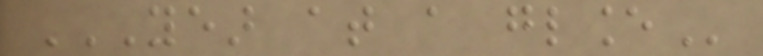YEAR AT A GLANCE
